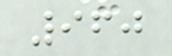960
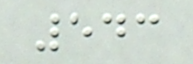543
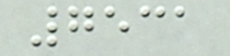7531
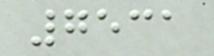7531
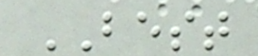BEST
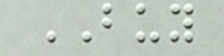BUY
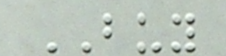BUY
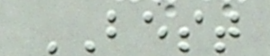BEST
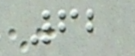62
